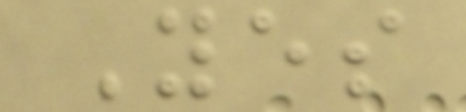Yes
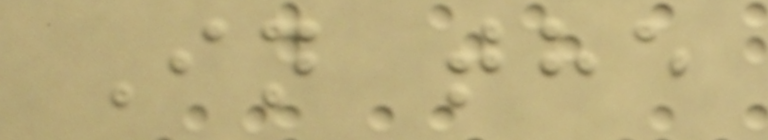In the
